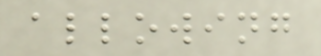allowing
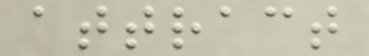attract
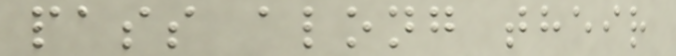pass along their
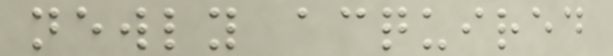newly acquired
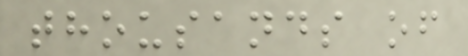thousands of
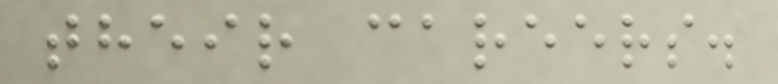their careers.
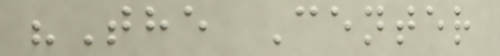"The Center
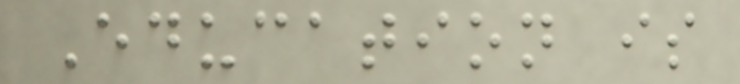Education is
